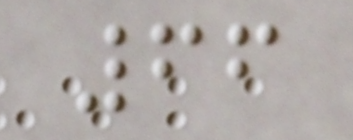66
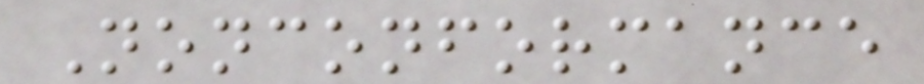Nonconformance
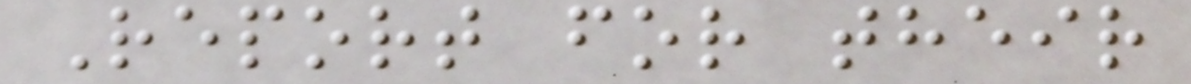Report for their
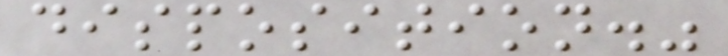disposition."
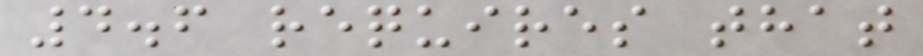4.6 requires that
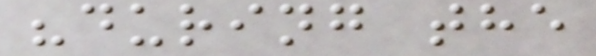"during the
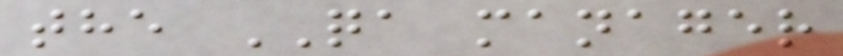the QA manager
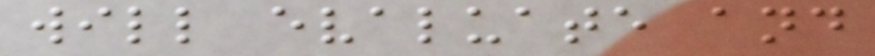will evaluate and
